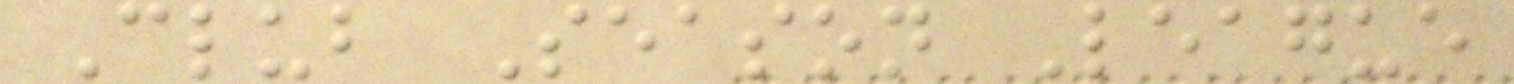Club Season League
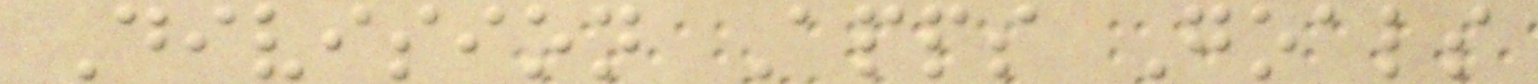Division Apps Goals
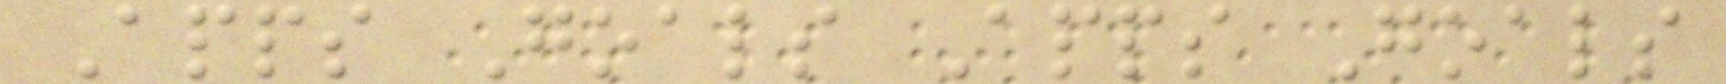Apps Goals Apps Goals
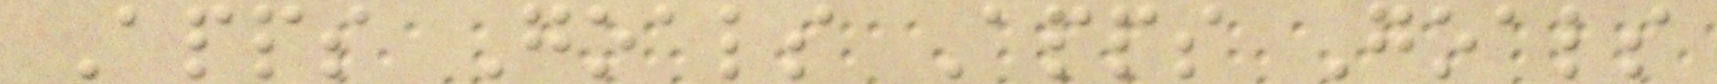Apps Goals Apps Goals
